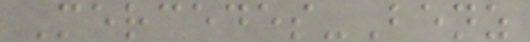Mercedes-Benz
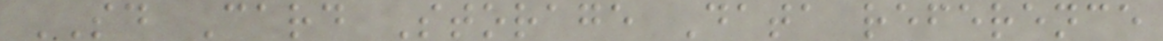SD Card Storage Data reference
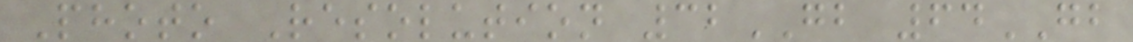Photo Resolution 32GB 64GB
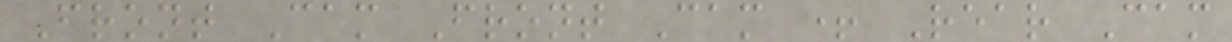Front Cam Front Cam + Rear Cam
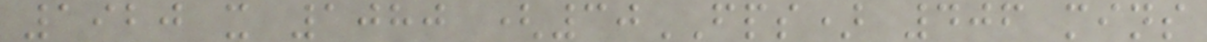1920 x 1080 (30FPS) 406 mins
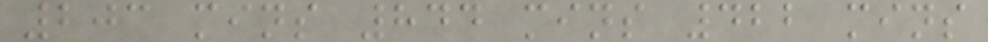203 mins 844 mins 422 mins
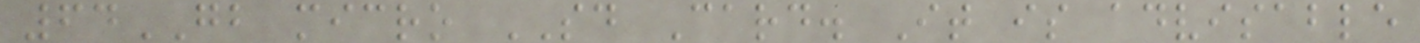64GB micro SD Card. It is advisable
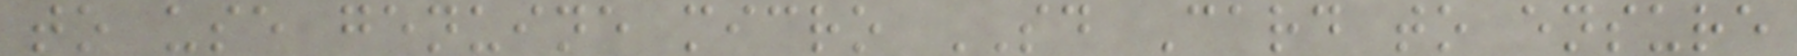to use genuine micro SD Card to ensure
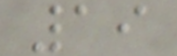19
